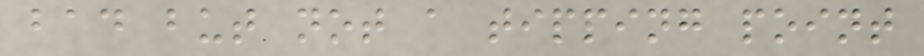bad but not a tipping point
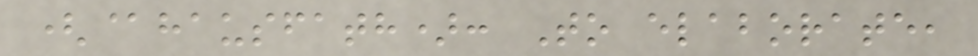(@hausfath): To elaborate,
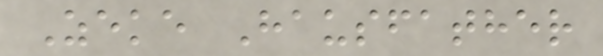Zeke Hausfather
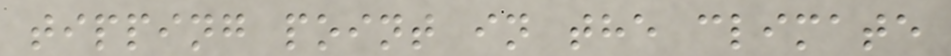tipping point in the climate
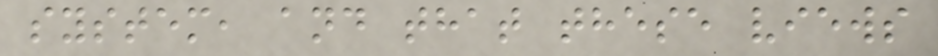system, and that these views
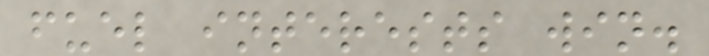fuel interests win.
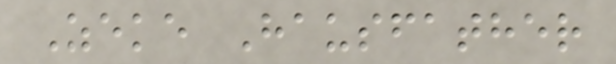Zeke Hausfather
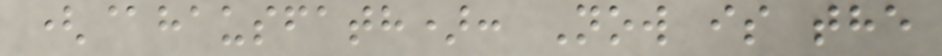(@hausfath): Now is the
